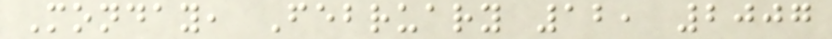Monday, February 12, 2007
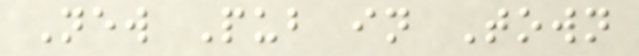New Pub in Town
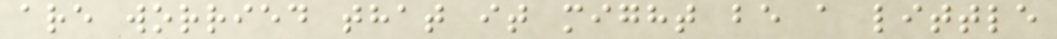are worried that it might be a little
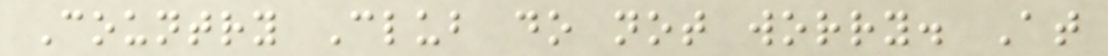Country Club do not worry. At
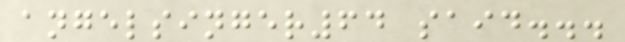angelsinger64 said...
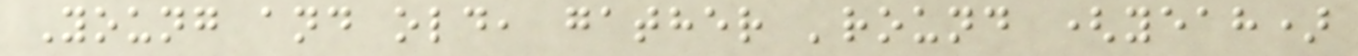Young and old, gather 'round (yeah)
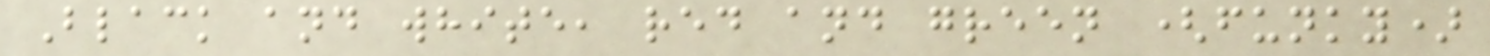Black and white, red and green (funky)
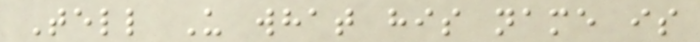Tell U what his name is
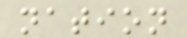nation
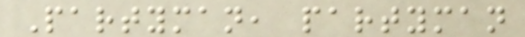Partyman, partyman
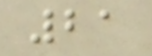21
